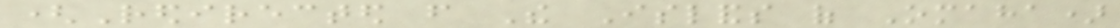(Redirected from The Islands of Omaha)
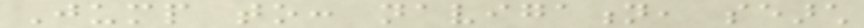Jump to: navigation, search
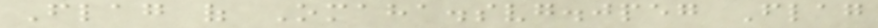Flag of Omaha.svg.jpeg Flag
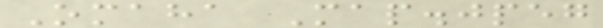Omaha Map.jpeg
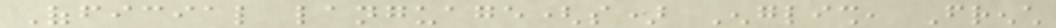Official language(s) English, French
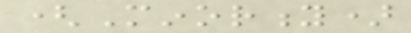(Minority)
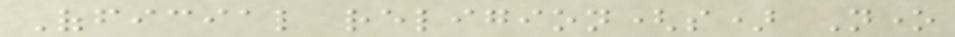Official religion(s) None
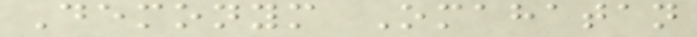Demonym Omahatan
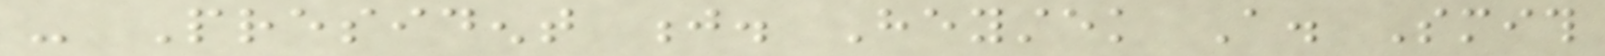- President j. Heystek A. Smith
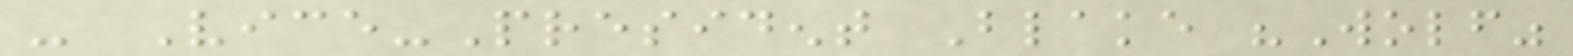- Vice-President Blake "Wolf"
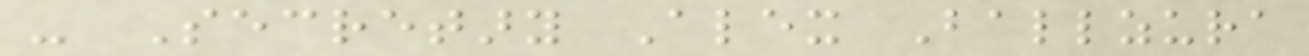- Secretary Alex Ballzura
